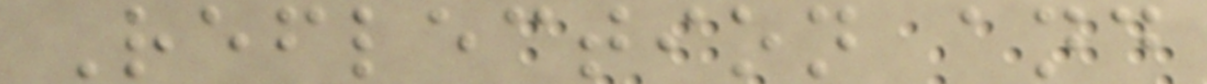Reflection and
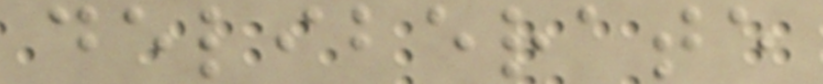deliberate
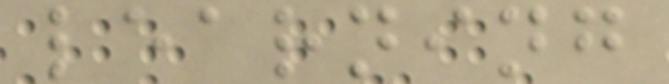learning
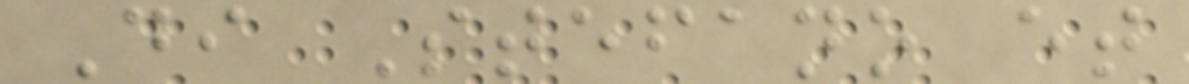Di Stefano et
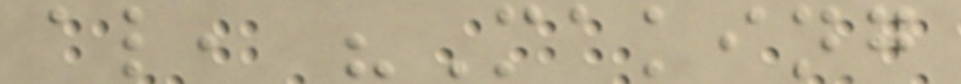al, "Making
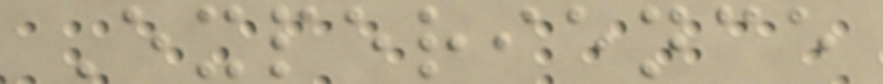Experience
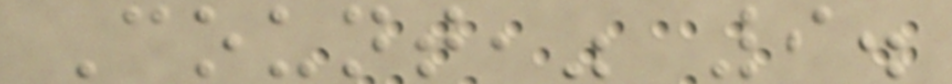Count," 9.
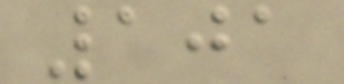101
